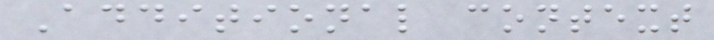Additional context
